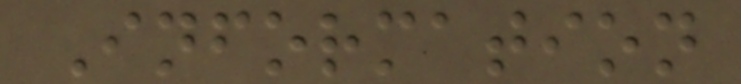Information
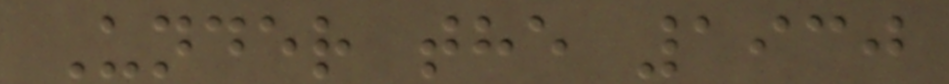Under the 1930
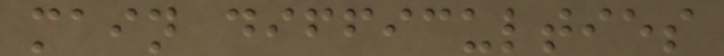main difficulties
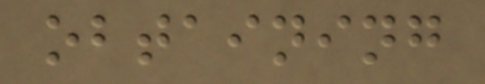obtaining
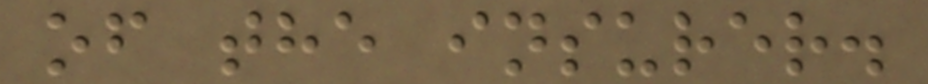of the insurer.
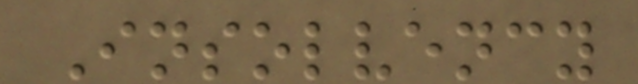Insolvency
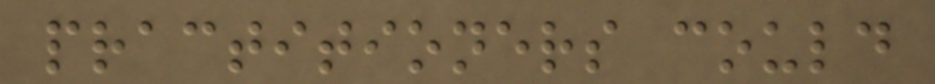practitioners could
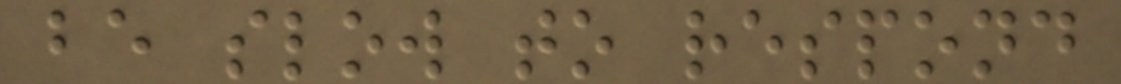be slow to respond
